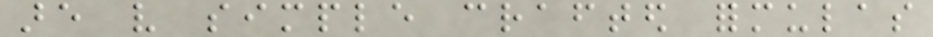are very simple crafted formulas
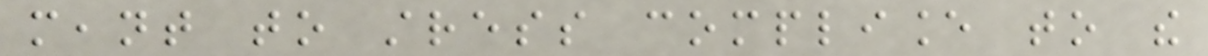meant to stress compliance to the
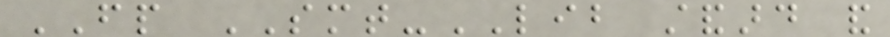FP SMT-LIB standard and
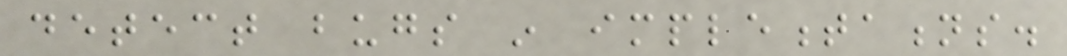detect bugs in implementations.
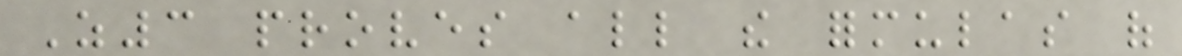Z3 proves all the formulas of
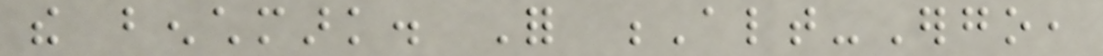the benchmark. For Alt-Ergo,
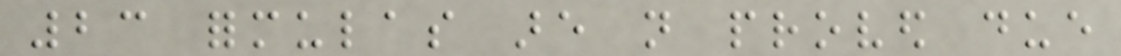23 formulas are not proved due
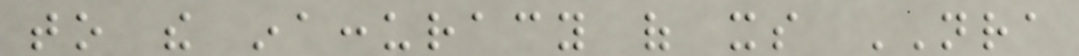to the inaccuracy of its NRA
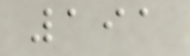191
